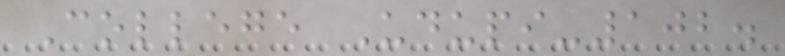College Udupi-102.
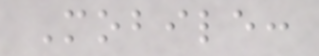Mobile:
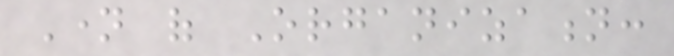Name of Organization:
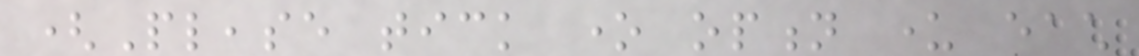(Please tick one option under each
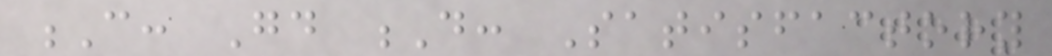C: Good D: Satisfactory
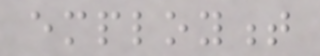employment
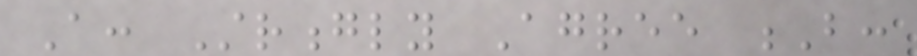A: Strongly Agree B:
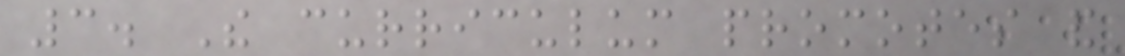3. The curriculum promotes and
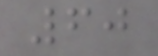60
